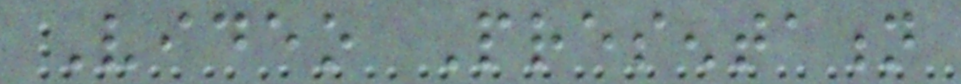Video Presentation
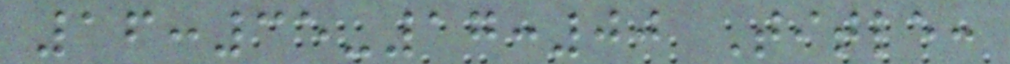16:35-17:00 Title:
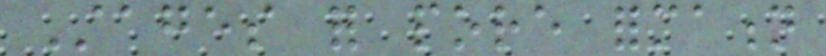Stages for pore formation
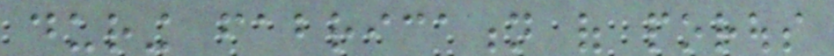during fabrication of porous
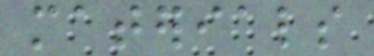materials
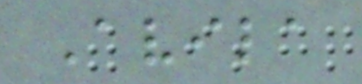Avila
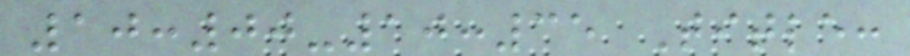10:00-10:35 Title:
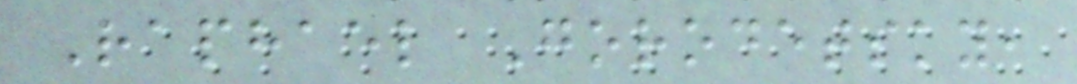Raphael Gorodetsky,
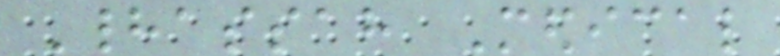Hadassah Medical
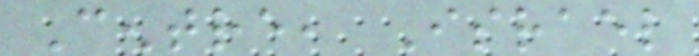Centre, Israel
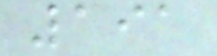191
